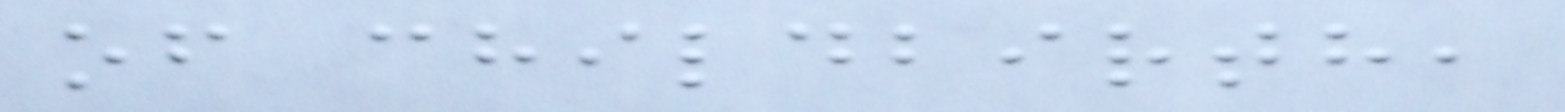of childbirth,
